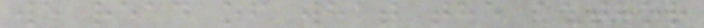we read of what the author
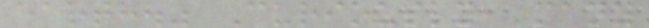earth." Curiously, many
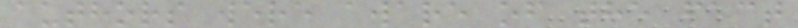authors were aware of the fact
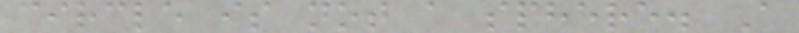circle is not a sphere. A
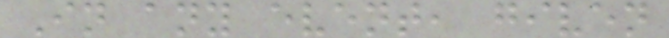In any event, given
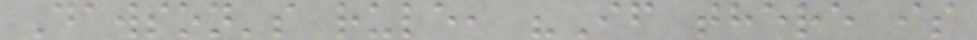Dawson's rule, "If there is
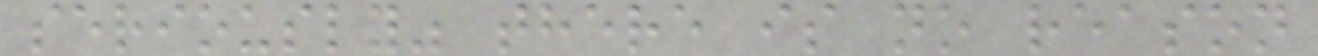seriously" there is no reason
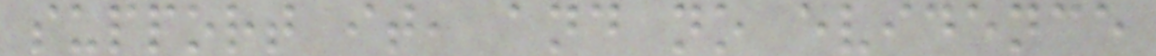support it, and no evidence
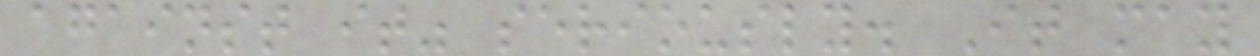against it" seriously. It may
